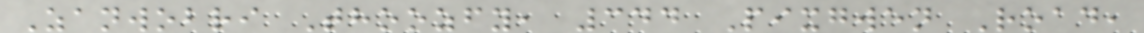Zanwobri Thoozfy, 344 Pixgwen Road,
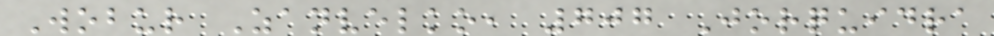Wobur Zanvelko, 707 Jorquidra
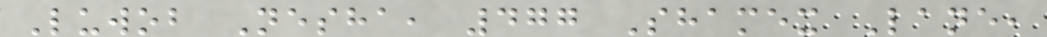Luwob Nesha, 477 Shamex Lane,
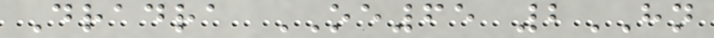Dradra OE65 2HN
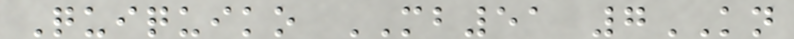Quiquiko MB51 7KN
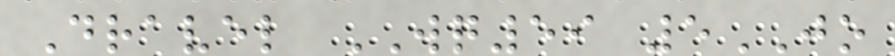Dravel WQ59 5JO
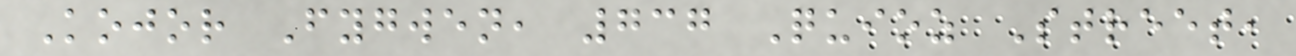Kojor Fygwen, 737 Quioz Street,
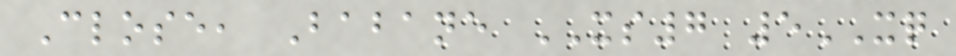Close, Babane XS7 5XQ
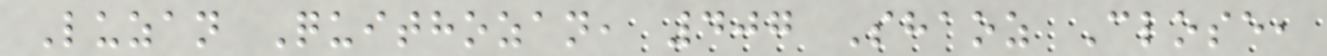Luzan Quithozan, 407 Shaoz Close,
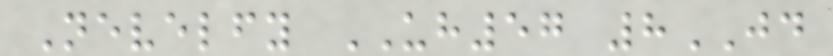Nevelfy UH57 8JD
